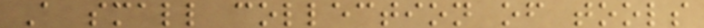A small collection of tools
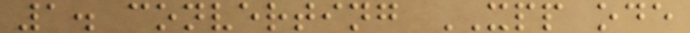1. converting XPP ode
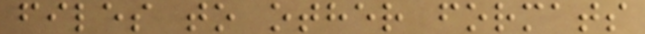files to other formats
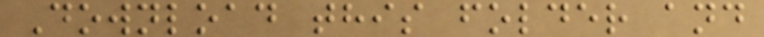Download this folder and
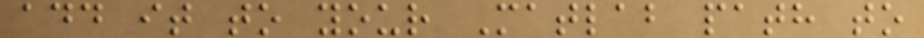add it to your Matlab path to
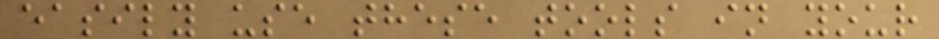easily use these tools in your
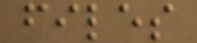files
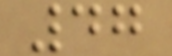47
